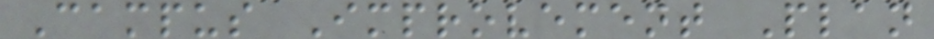Campus Improvement Plan
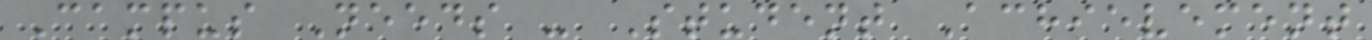Campus Needs - Student Achievement
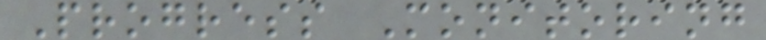Progress Monitoring
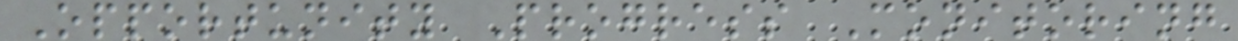Opportunity Progress Monitoring
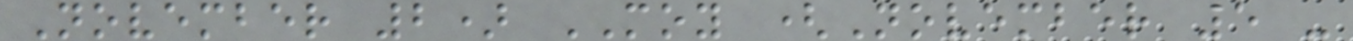November 2) MOY (November 5 -
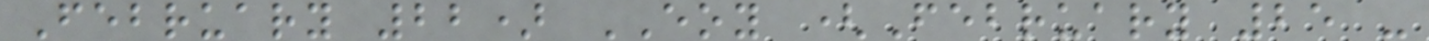February 22) EOY (February 25 -
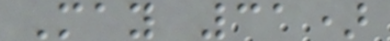May 31)
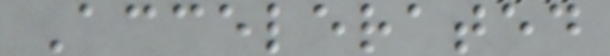Accelerated
